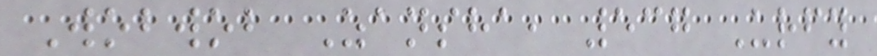Wobwob Zansha, 537 Urfy
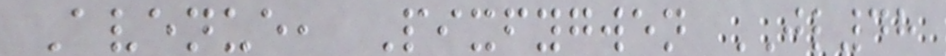Avenue, Pixfygwen JL48
